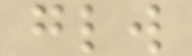glw
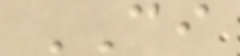CI
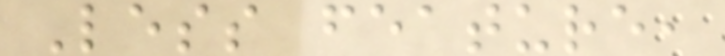Less feature,
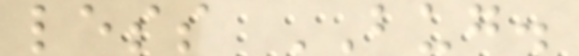less BUG.
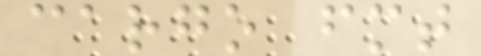cargo fmt
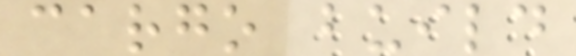cargo build
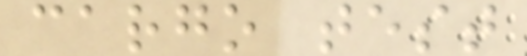cargo test
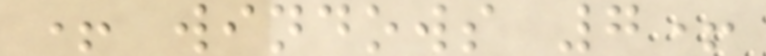+ windows 7+
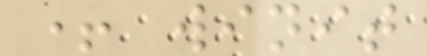+ winit
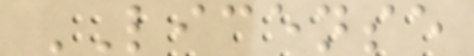LICENSE
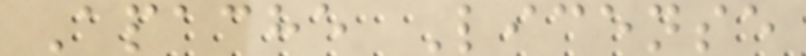Apache License
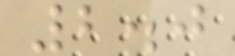2.0
